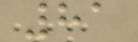81
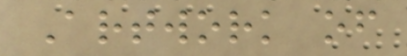Artwork of
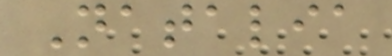Natalia
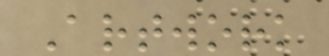Artwork
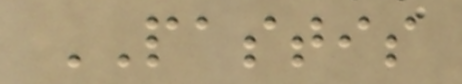PASTIS
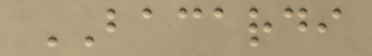BACARDI
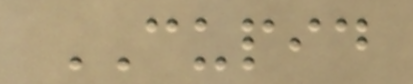CUPID
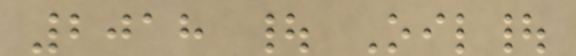2018 | Oil|
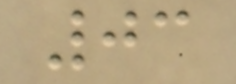03
